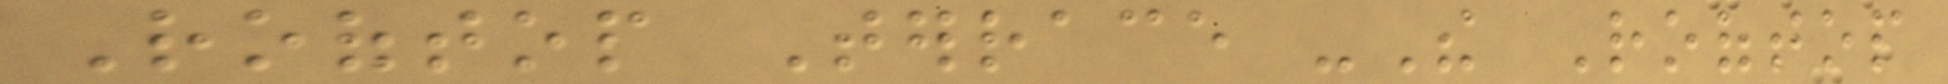Rooftop Terrace -The Rooftop
